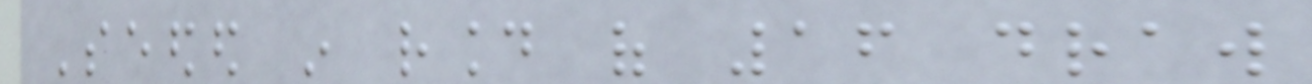Seeded in round of 16 draw
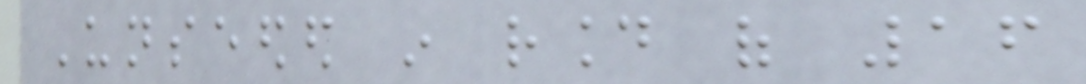Unseeded in round of 16
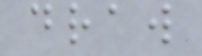draw
